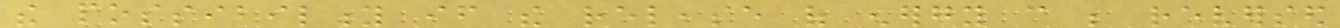the possibility if the release of energy can be reversed
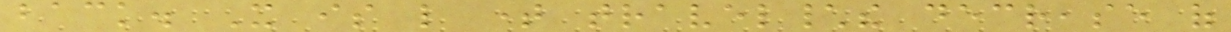back. It is like time travel\the decrease of
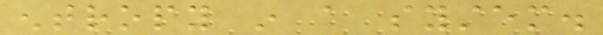entropy in a system.
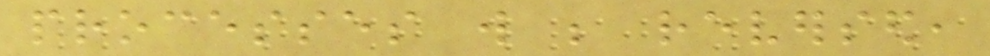processes will be reversed,
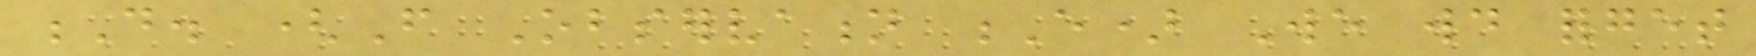D. (From Observation E) We would forget
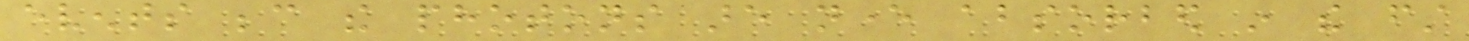events because the photons are never absorbed in the first
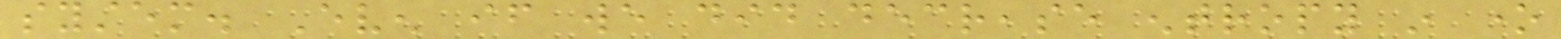system. Even if we did decrease entropy in one
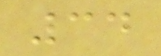34
